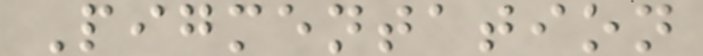Pigmentation
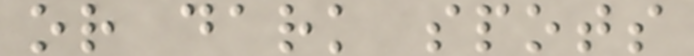or dark spots
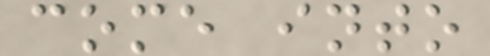come into
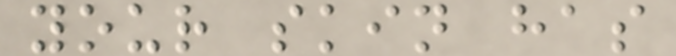your skin has
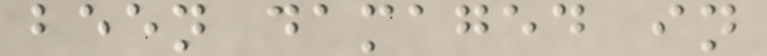been damaged in
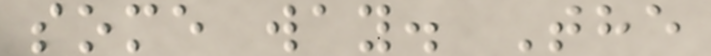some way. The
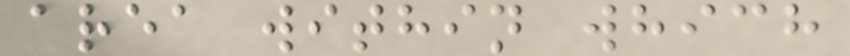area within which
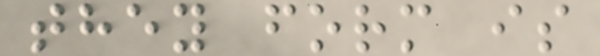they form is
